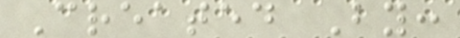Created By:
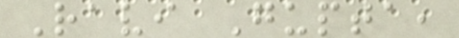Ravi Gupta,
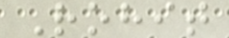Rohit
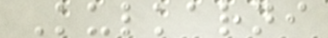Kulkarni
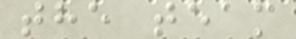the team
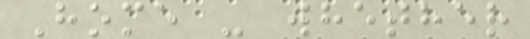Home - whether
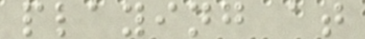playing at
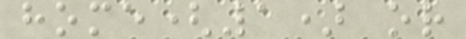home(1) or
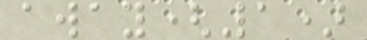away(1)
